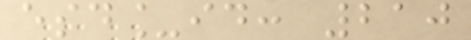esd_id: 210
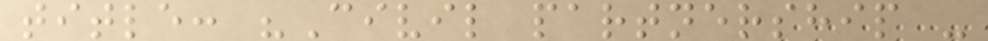title: "Civil partnership -
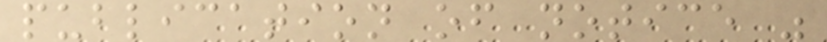publication of notice "
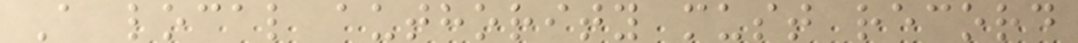A local authority must record
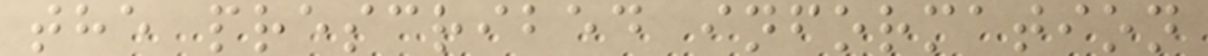the prescribed information
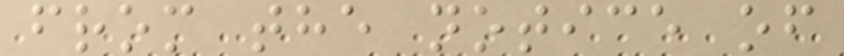from the notice of
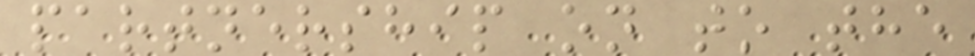partnership on to the
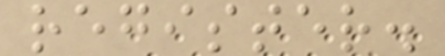register.
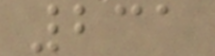231
